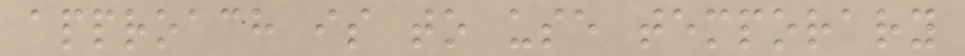approach is to use temporary
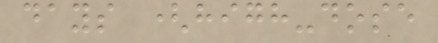days (high-dose
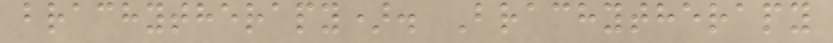brachytherapy). Brachytherapy
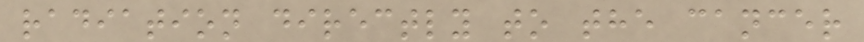radiation directly to the cancer
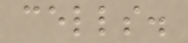cells.
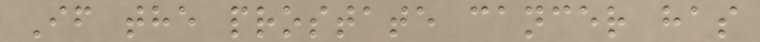If the prostate cancer has
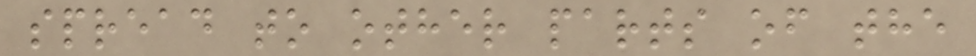spread to other parts of the
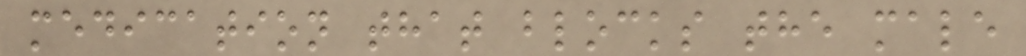medication that blocks the male
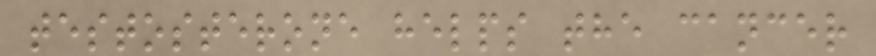testosterone helps the cancer
